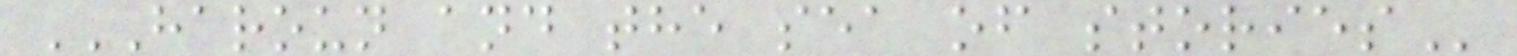HAROUN AND THE SEA OF STORIES
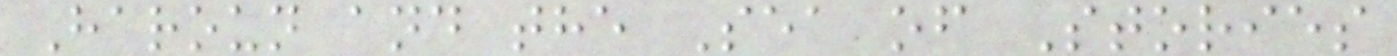Haroun and the Sea of Stories
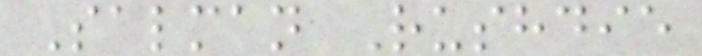Salman Rushdie
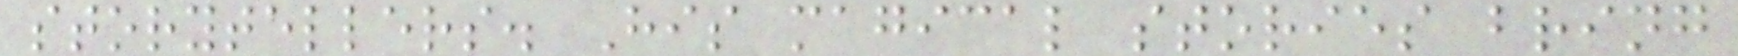storytellers. His magical stories bring
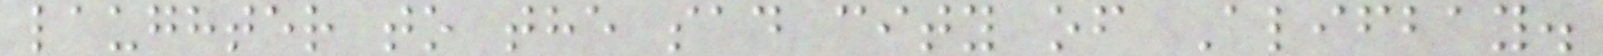laughter to the sad city of Alifbay.
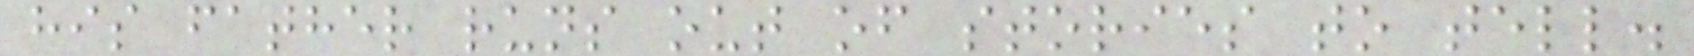his father runs out of stories to tell.
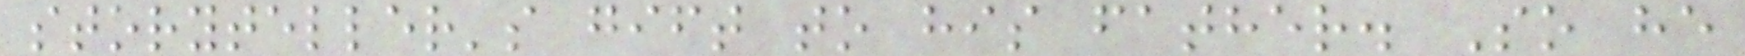storyteller's gift to his father. So he
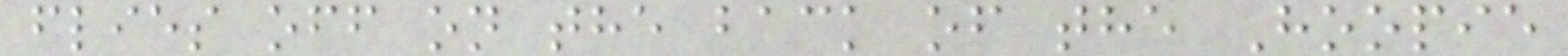flies off on the back of the Hoopie
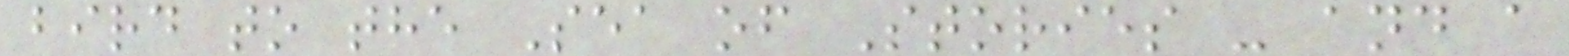bird to the Sea of Stories - and a
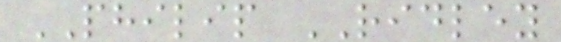PHILIP RIDLEY
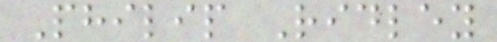Philip Ridley
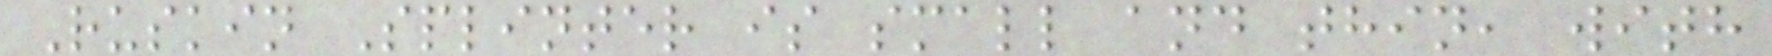Ruskin Splinter is small and thin, with
